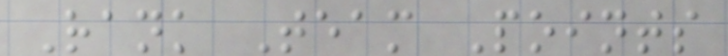Rank Team Points
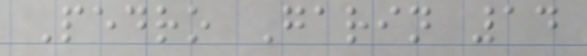Pedro Garin 14
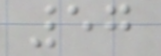57
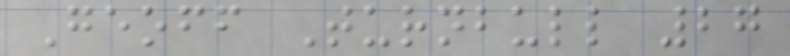Geoff Turnbull 27
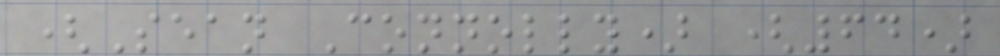(Sean Connolly) (64)
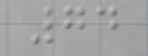74
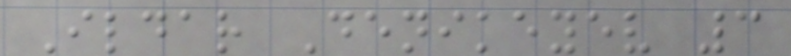Ildar Denikeyev 3
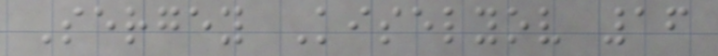Sergey Kiselyov 16
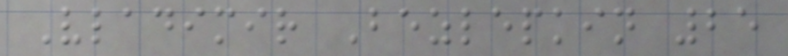Vladimir Bezlepkin 25
